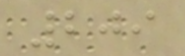209
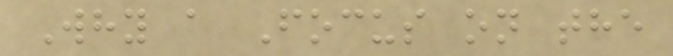Why a Focus on the
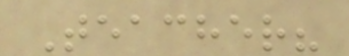Teacher?
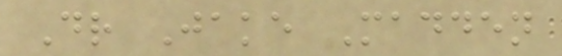Dr Jake Madden
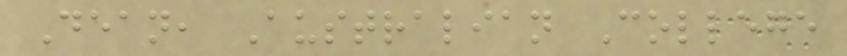Dean, Australian College
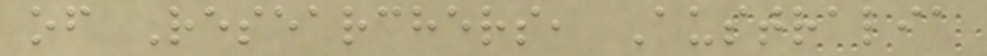of Researchers, Australia
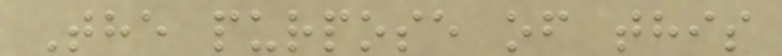The purpose of this
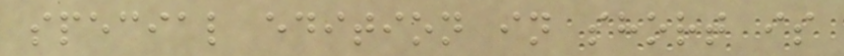special edition in short is
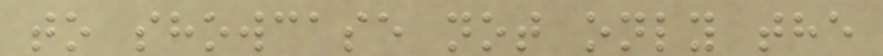to showcase not only the
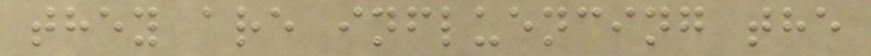they are influencing the
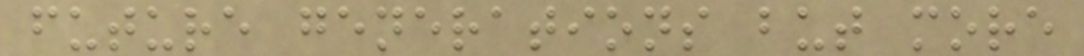future generations but more
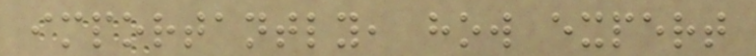importantly, how expert
